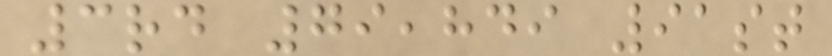3rd 79,849 91st
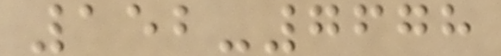152-7678
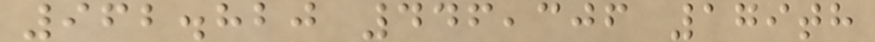962.820 446,306 179th
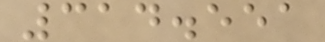314.551
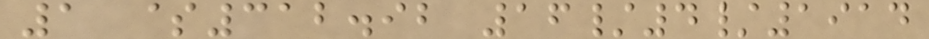1 $312.92 16/4/1914
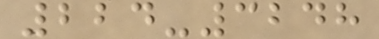224-3248
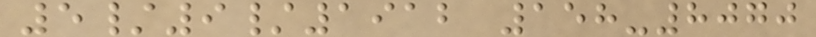5/9/1912 158-8070
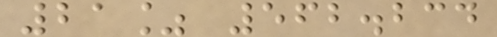21% 562.234
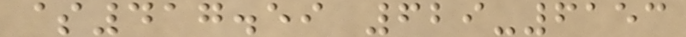$417.59 629-6153
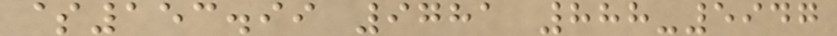$153.99 9781 888-5947
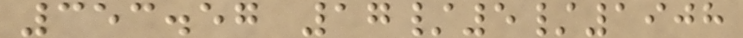353.57 17/5/1908
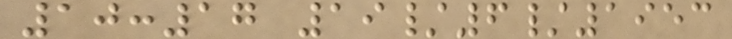10:17 19/6/1953
